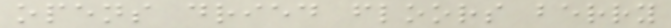opens dried floors berry
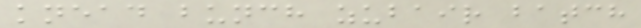knead bunch zubair batch
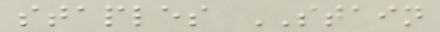staples STAIN
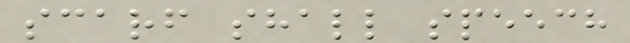scarf shall speech
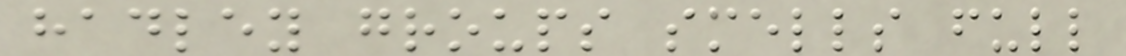hadley groups smells full
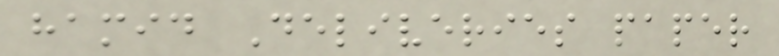hamid Deliveries paper
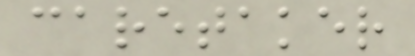caretaker
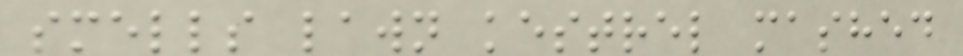smells lawn kestrel mashed
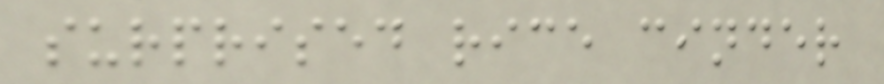surprised rice cinder
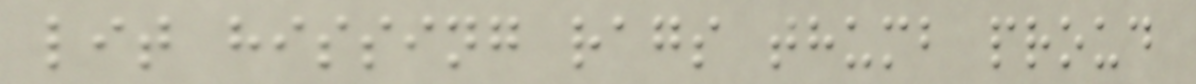lit hissing rags thumb proud
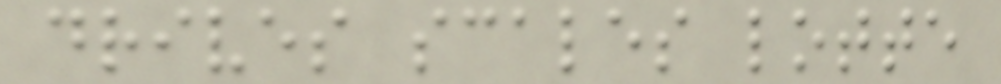drives scales lotte
